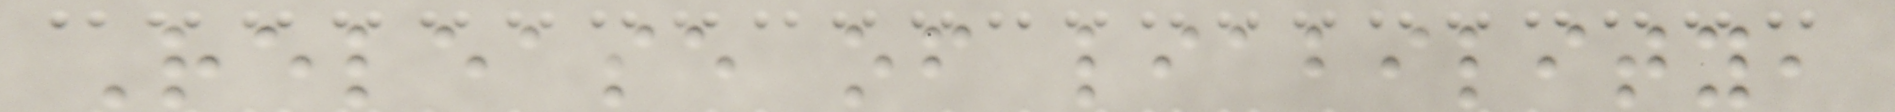Release of liability,
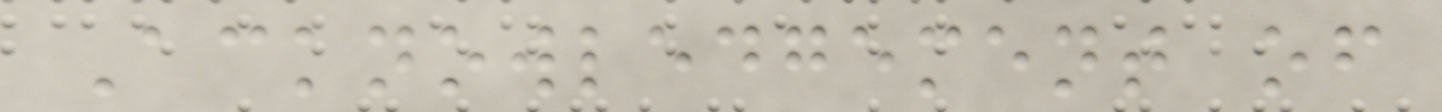Acknowledgement of
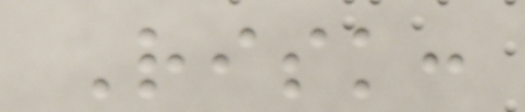Risk:
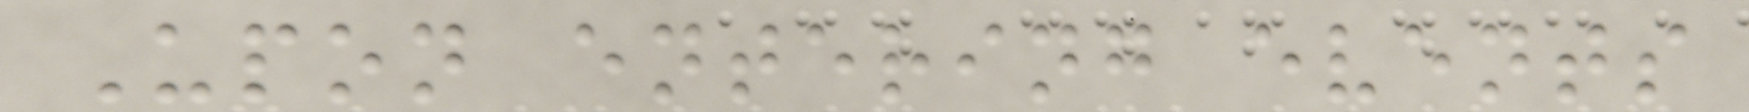Upon entering events
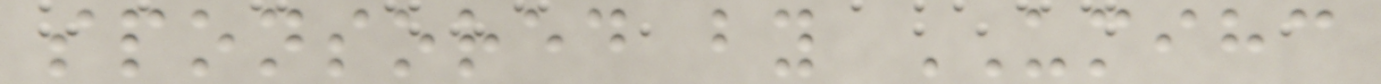sponsored by UMIHC
